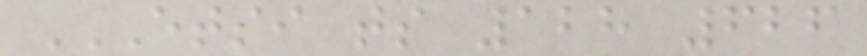ETSI TS 128 626
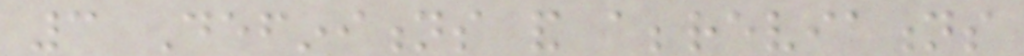3 Definitions and abbreviations
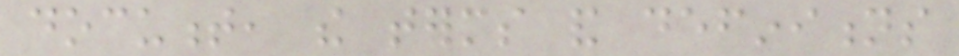document, the terms and definitions
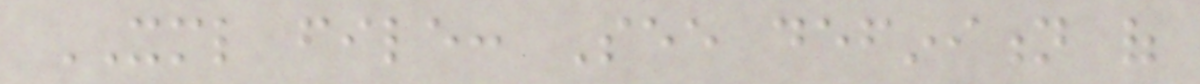XML file: See definition of
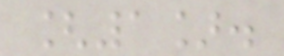[1].
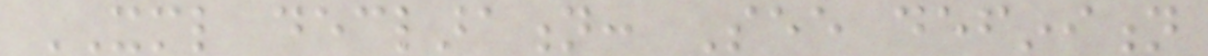XML declaration: See definition
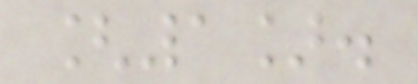[1].
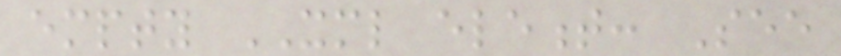empty XML element: See
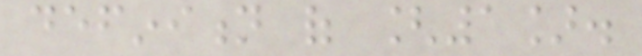definition of [1].
